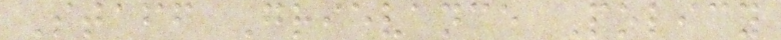Staff Grievance Policy
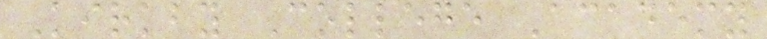Kirkby College Academy
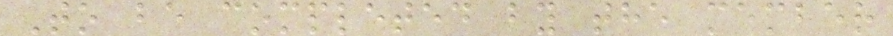To be completed by the member
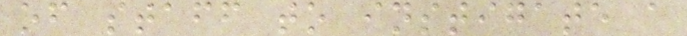of staff to instigate a
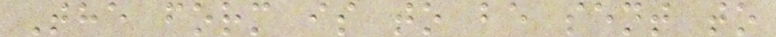The form is to be sent to
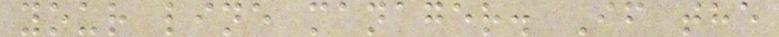your line manager. If the
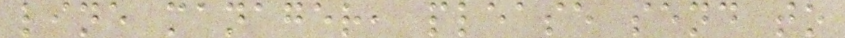line manager, please send to
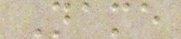Name
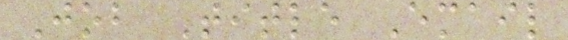Job Title Email
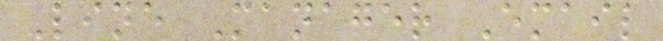Line Manager Email
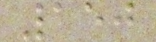150
